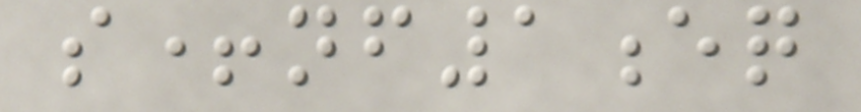s+nf1eq
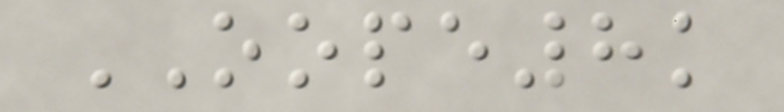OOPE8k
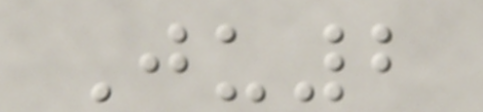Ju2
